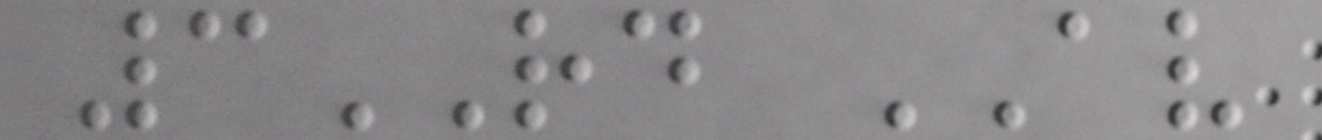3RD AV
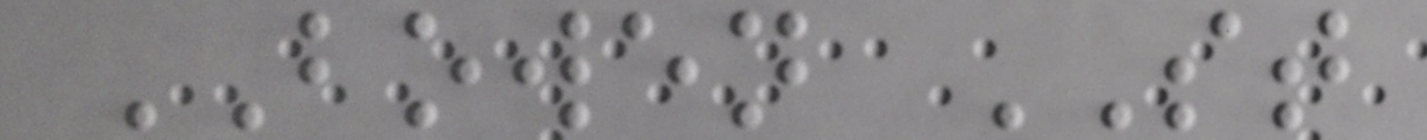BOWEN ST
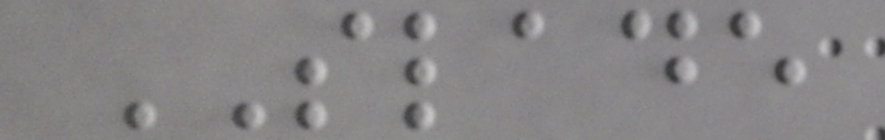SLADE
